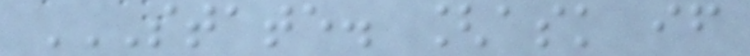STATE. [ASK IF
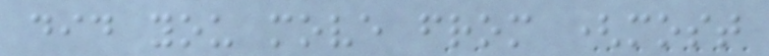did you move from (most
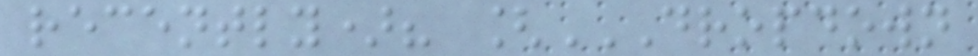recently)? [DROPDOWN
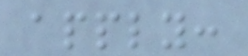apply:
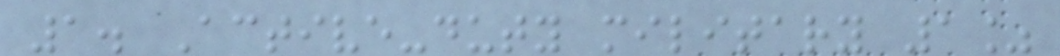1. Active-duty military 1%
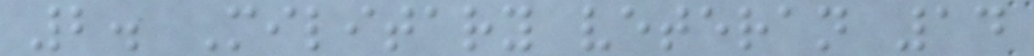2. Military veteran 14
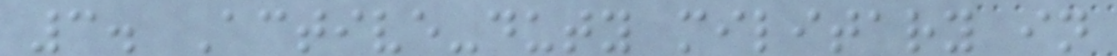3. Active-duty military in
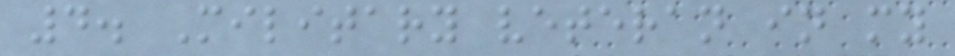4. Military veteran in my
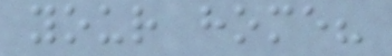your home?
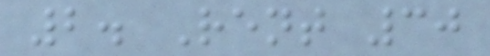2. Rent 30
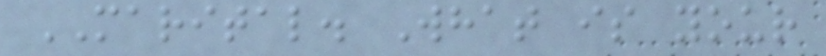MARITAL. What is your
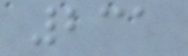231
